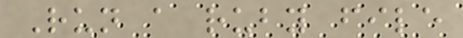Run a ruby file
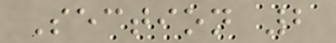Section 2
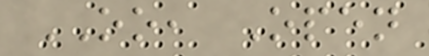OO, Open
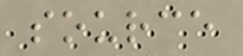source
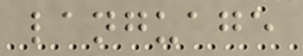language
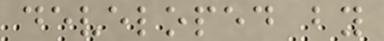developed by
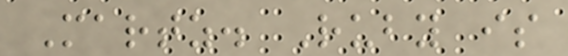Martz. Ruby is
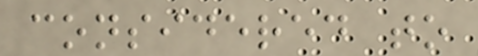considered to
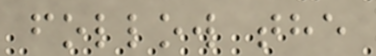follow the
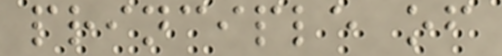principle of
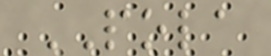POLA
